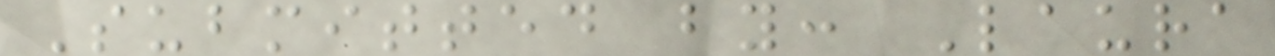Submitted by: Laura
